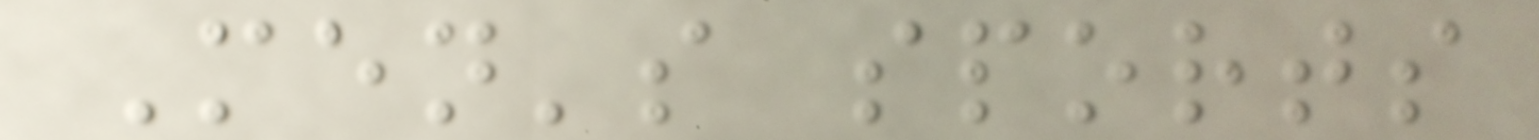Men's sports
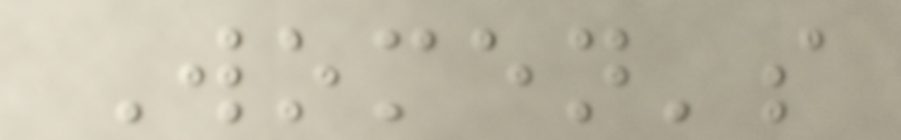Women's
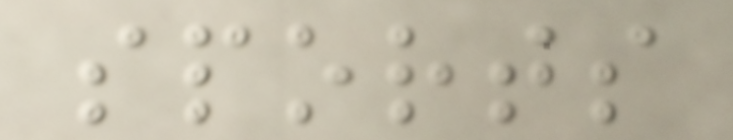sports
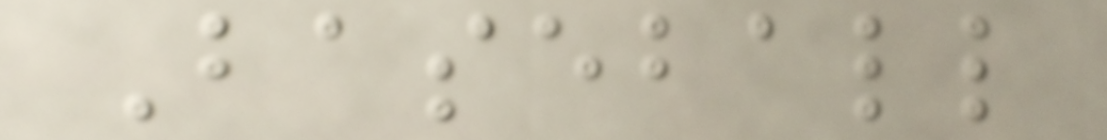Baseball
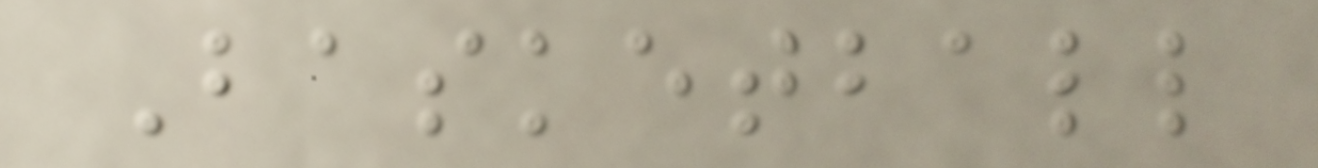Basketball
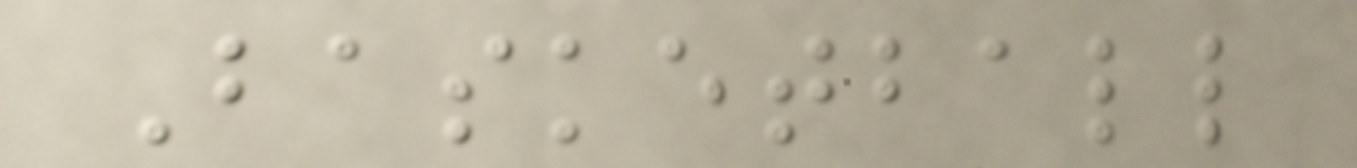Basketball
